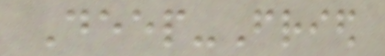Deep-Fried
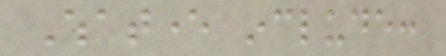Whatever include:
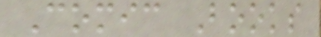Comic Books
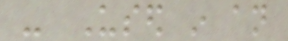- Used in an
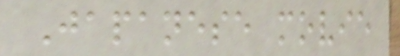Japanese movie
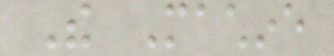The Machine
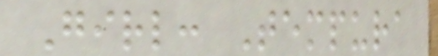Girl: Tempura
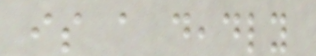is a deadly
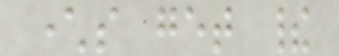characters get their
